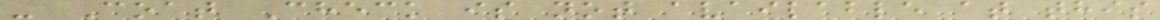- Coat Check is not available at this
